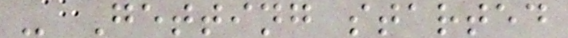- Getting started
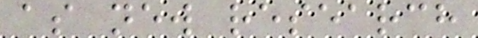as new research
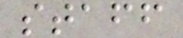staff
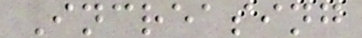Increasing
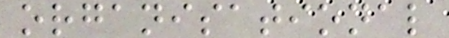organisational
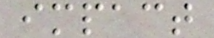impact
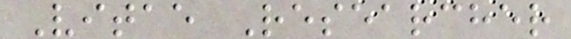Vitae Researcher
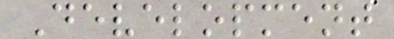Development
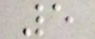5
